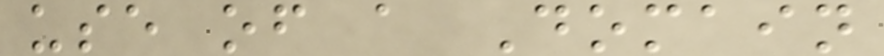use of a Domain
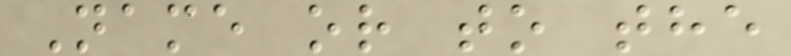Name or to the
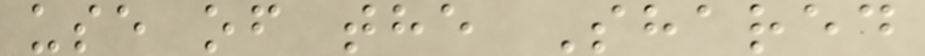use of the Shared
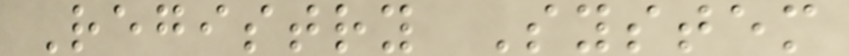Registry System
